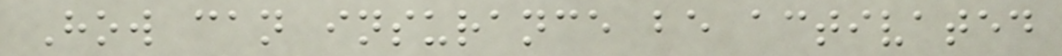How can insurance be activated
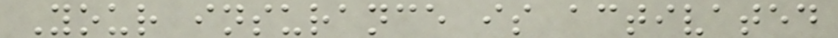Your insurance is activated
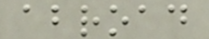abroad
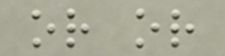or or
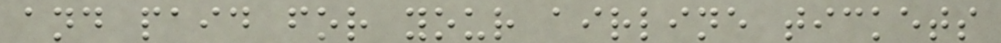and paid for your airline tickets
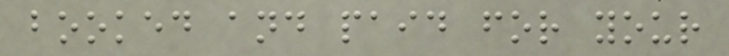booked and paid for your
